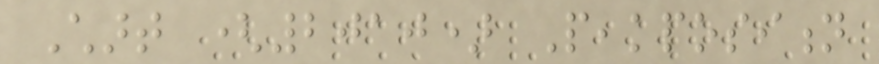Chart (2010) Peakposition
